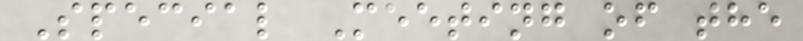Special Meeting of the
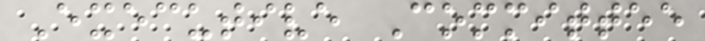Executive Committee
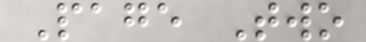Page Two
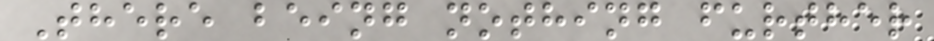There being nothing further
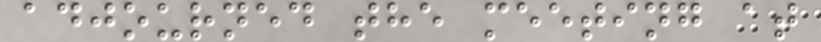adjourned the meeting at
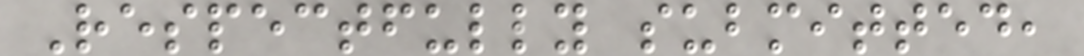Respectfully submitted,
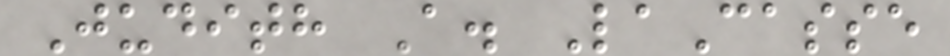Judith A. LaCasse
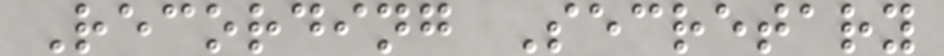Recording Secretary
